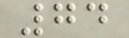74
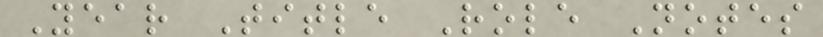Year Title Role Notes
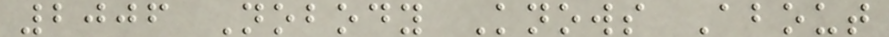2006 Nobody Knows About
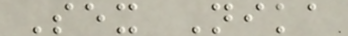Sex Nika
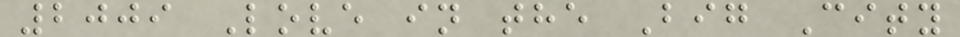2009 Love in the Big City
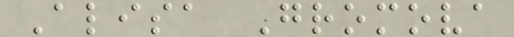Alisa Gromova
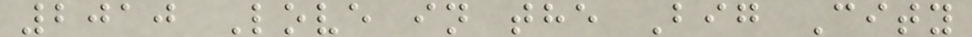2010 Love in the Big City
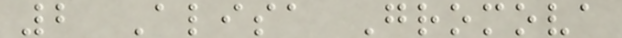2 Alisa Gromova
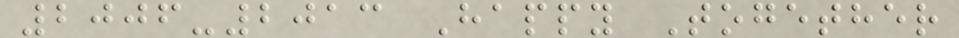2006-2013 Happy Together
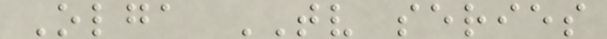Olga TV series
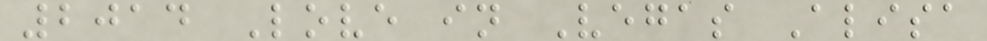2014 Love in Vegas Alisa
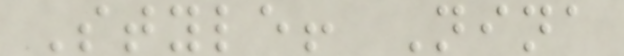Style! Nina
